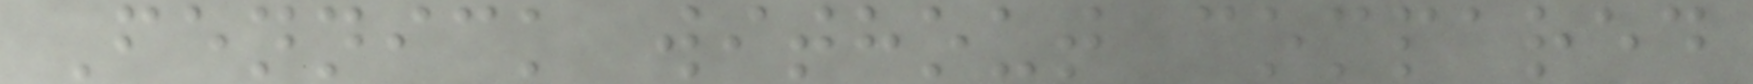Fennick without compared
